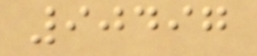90497
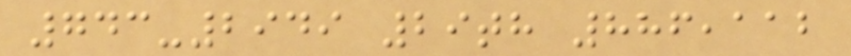743-2949 29th 886,112
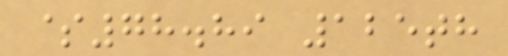$78.89 125th
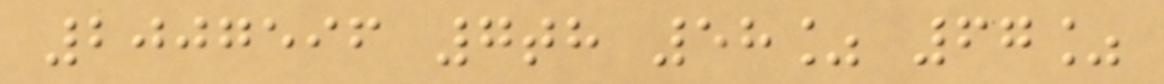2007596 7th 58% 67%
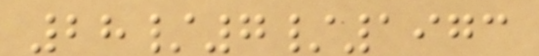28/7/1973
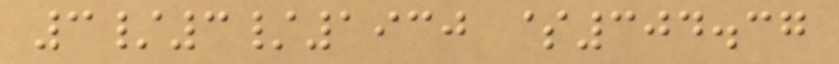3/3/1930 $304.37
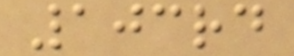103rd
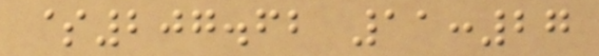$207.62 11:27
